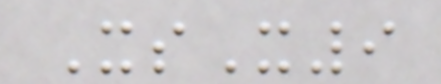XsX9
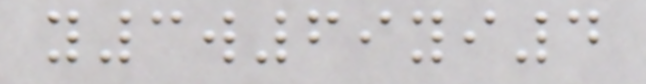y3w69yi4
